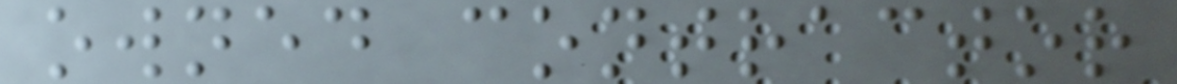owned contractor
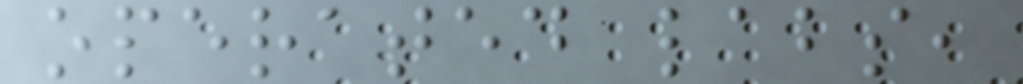operated labs,
